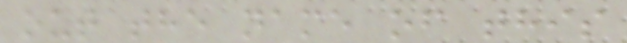out the name of this
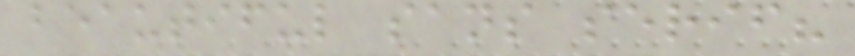beautiful sans serif?
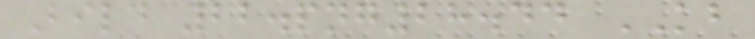Bild 22.png28.44 KB
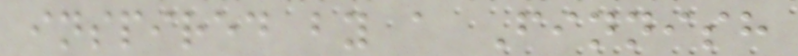inspired by a Finnish
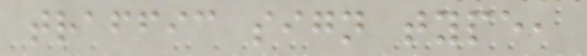traffic sign type,
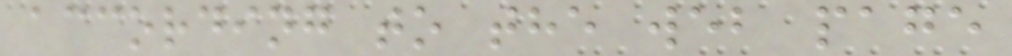according to the web page
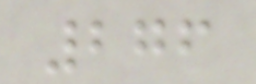276
